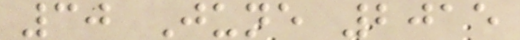30 June 2015
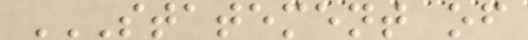STATEMENT OF
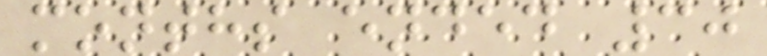months ended 30
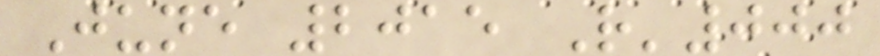June 2015 R'000
